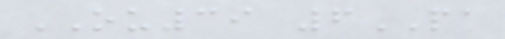OU39 6PA
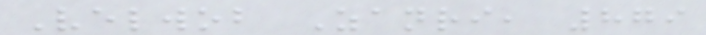Velwob Zanri, 879
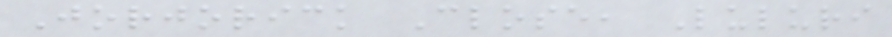Jorjorick Close, Luluri
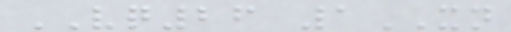VQ26 1XN
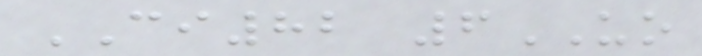CI82 6UO
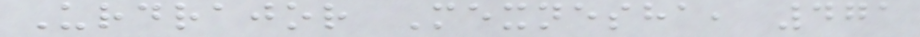Urdrajor Mexnesha, 471
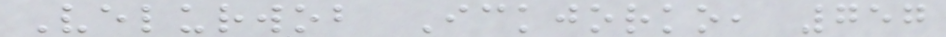Velurwob Ickjorko, 757
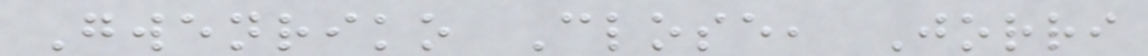Gwenriko Close, Jorri
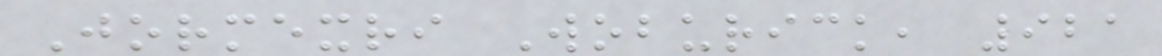Jormexri Woburick, 921
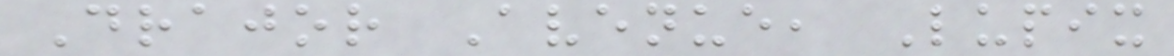Drajor Avenue, Lupix
